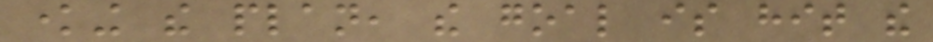knowing the plan, the goal is hit the
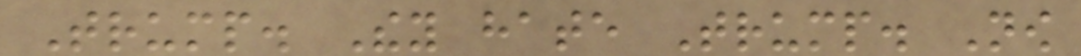Trump. They hate Trump. Now
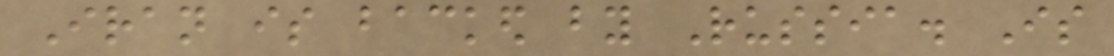Iran is backed by Russia. Is
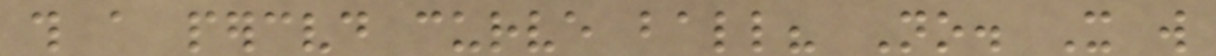this a perceived curve ball? No. It will
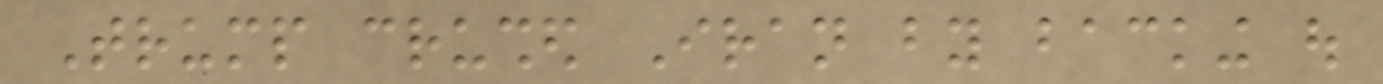Trump crushed Iran by backing out
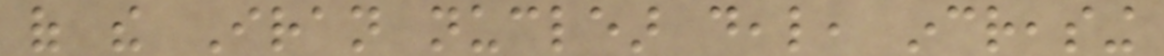of the Iran nuclear deal, increasing
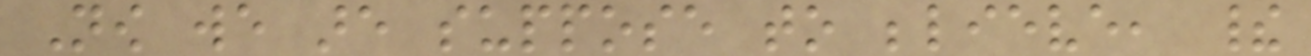Now we are suppose to believe, their
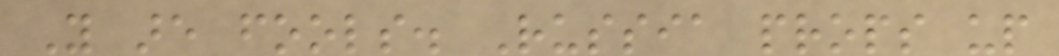You are fools. Russia props up
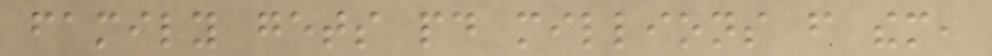family gets paid millions from them,
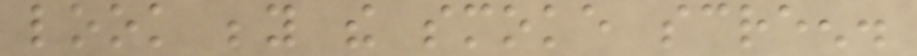look beyond the smoke screen.
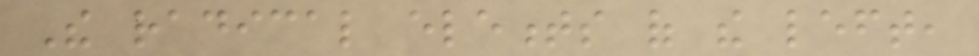The radical elements of the left,
